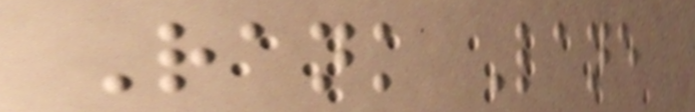Rank Lane
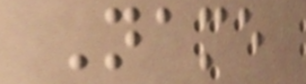Name
